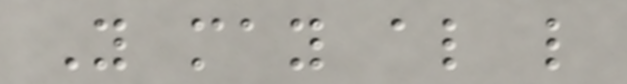You may also like
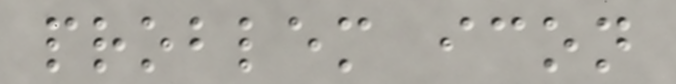problem icon
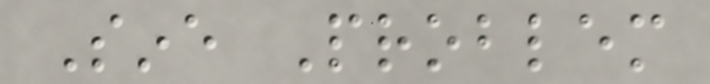Sine Problem
